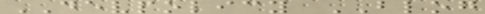DEVPOLICY BLOG
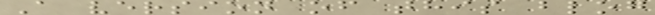A version of this blog
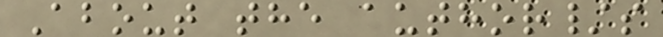About the author/s
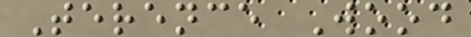Terence Wood
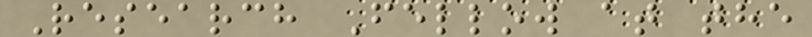Research Fellow at the
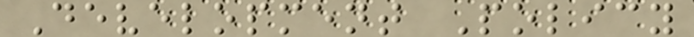Development Policy
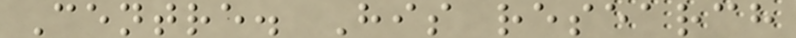Centre. His research
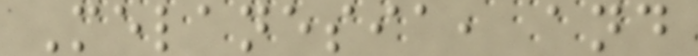Melanesia, and
